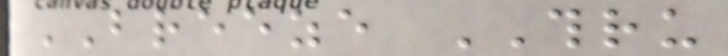BREEZE THRU
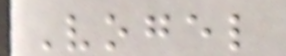Vogel
